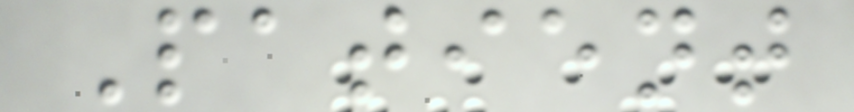Patient
